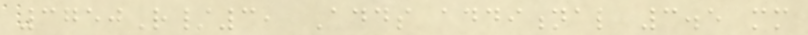3750R/3, Adds additional 3.5 mm
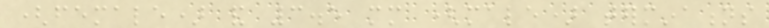(female) and 3.5 mm (male) terminations
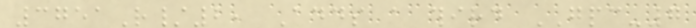3751R/2, Adds a third GPC-7
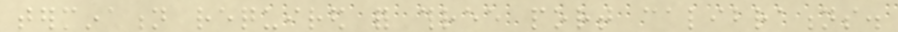termination required for three port calibrations.
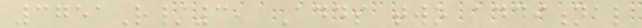3751R/3, Adds two additional
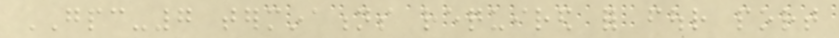GPC-7 terminations required for four port
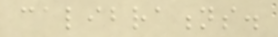calibrations.
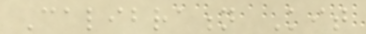Calibration Kit
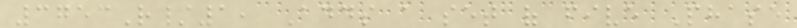3753R/1, Adds a set of five Phase
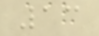13
